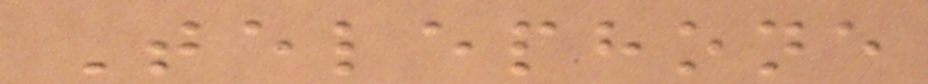Telephone
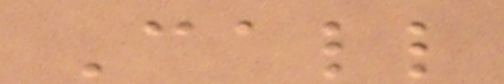Call
